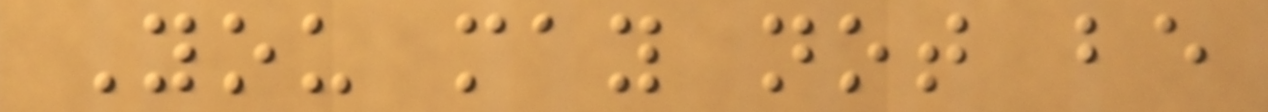You may not be
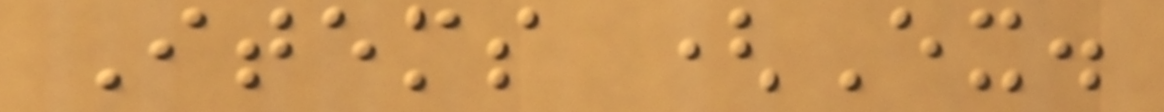Items (Ex.
